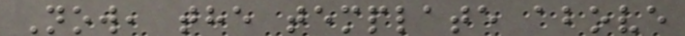Now, the template above
